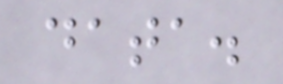data.
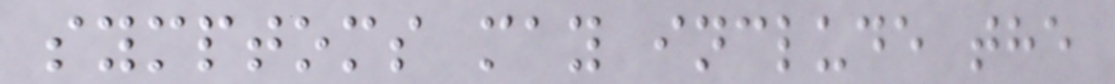symptoms may include the
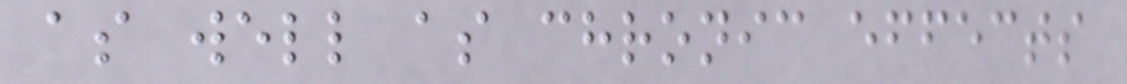as well as chronic effects
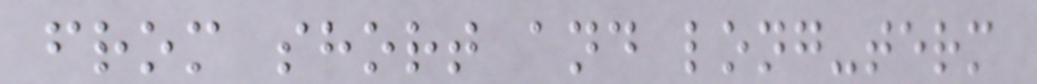from short and long-term
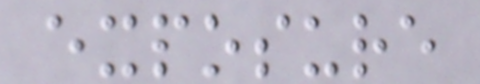exposure
